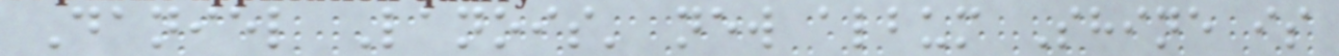Daniel Lanois' new album Shine is
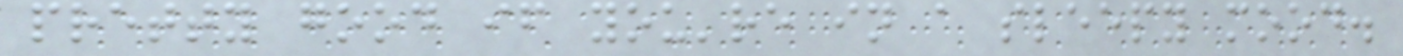pretty good if you're in a sleepy mood.
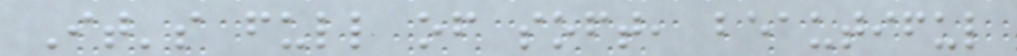It's full of soft, beautiful
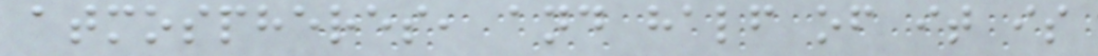atmospheres, and half of it is
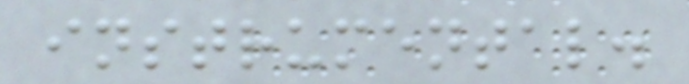instrumental.
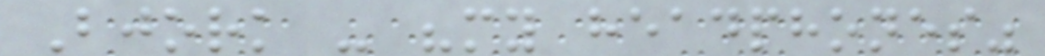Bjork - "my headphones"
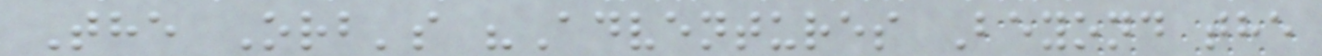The Orb's "Adventures Beyond the
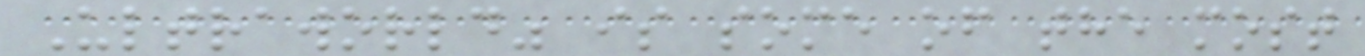Ultraworld" is some of the most
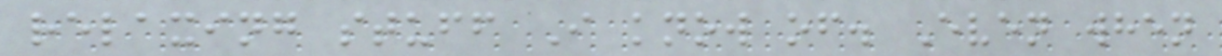relaxing stuff I know of. Even when
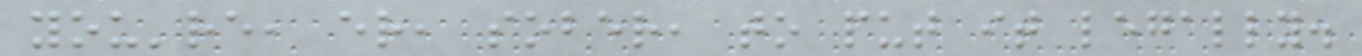you're, er, sober, to put it legally.
